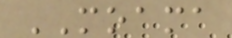MOAMA
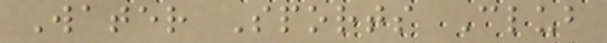Water Sports Club
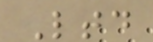Ltd
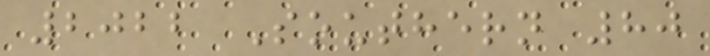2022 Southern 80
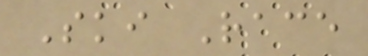Ski Race
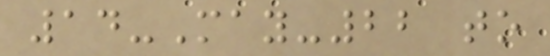14-May-22 to
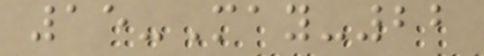15-May-22
